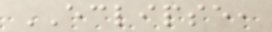ECLIPSE,
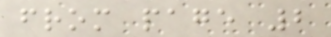from page 2
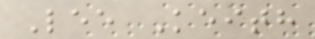Lee Keith
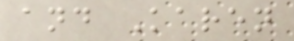and Karen
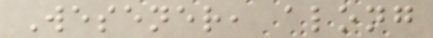Wesener, along
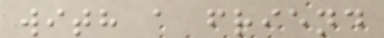with a friend
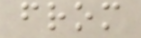from
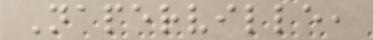Naperville,
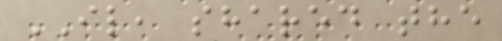IL, shared the
